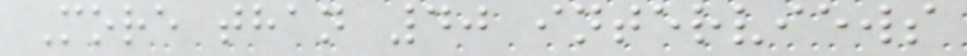More than 40 interviews
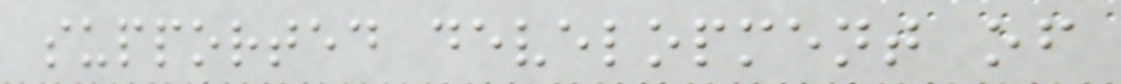supported development of
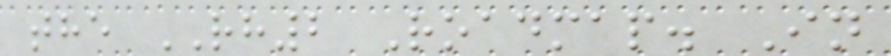the RH2 Roadmap. In
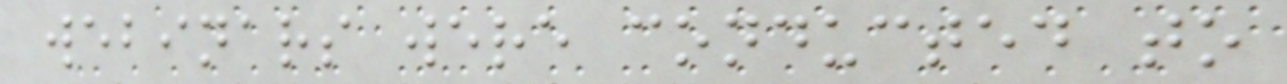webinars were conducted to
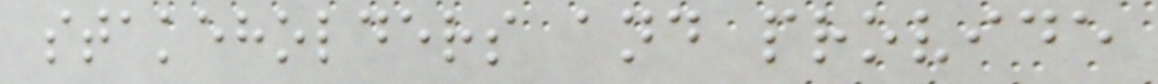stakeholders and provide
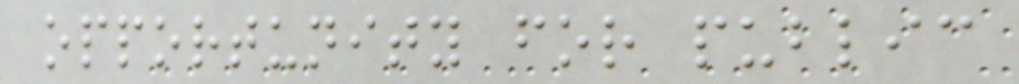opportunity for public
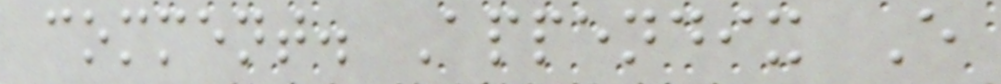comment. Appendix E
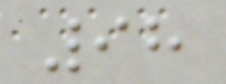98
